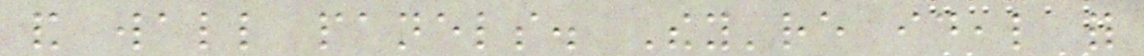and wall panels. They're ideal for
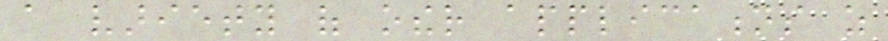a variety of other applications as
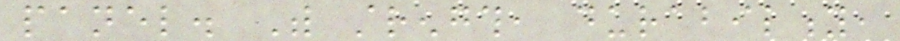panel. With strength, durability,
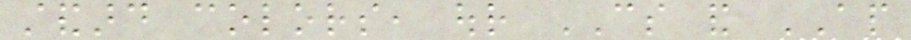standard colors, our CS and AP
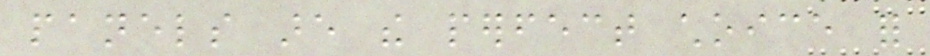panels are the perfect choice for
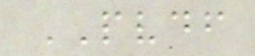PVDF
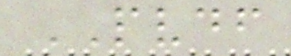PVDF
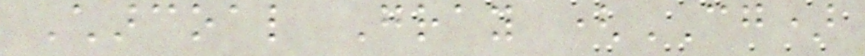Charcoal Gray (CG)
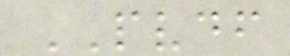PVDF
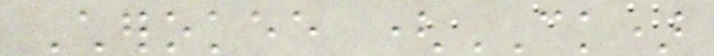Cherokee (CK)
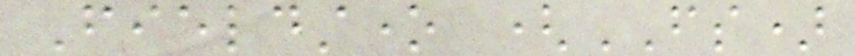Fieldstone (FS)
